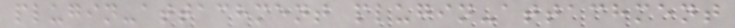plugin-attachment plugin-attachment
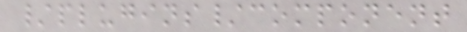/plugins/component
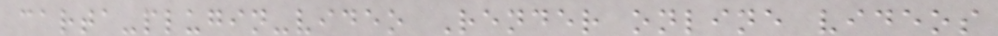carta-plugin-video Render online videos
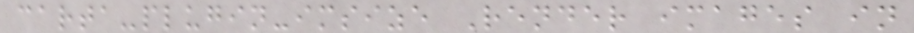carta-plugin-imsize Render images in
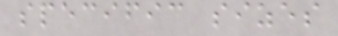specific sizes
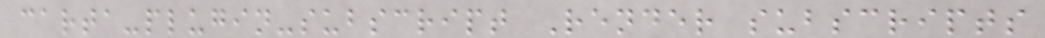carta-plugin-subscript Render subscripts
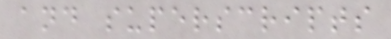and superscripts
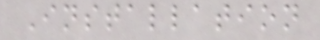Installation
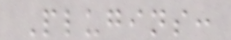Plugins:
